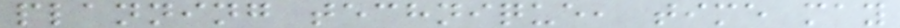planning technique, time may
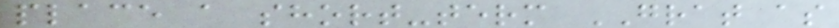place a short-term GRAT as
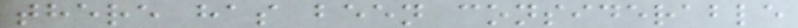there has been considerable
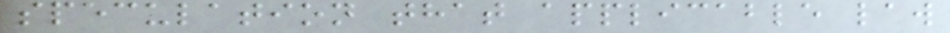speculation that applicable law
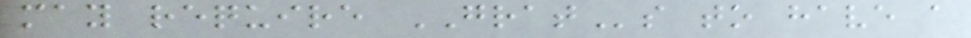may require GRATs to have a
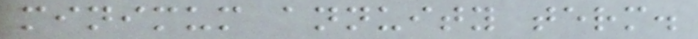minimum annuity term.
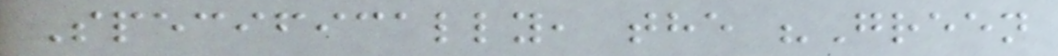Specifically, the "Green
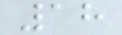18
